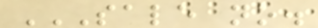SALE NO.
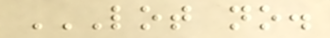LOT NO.
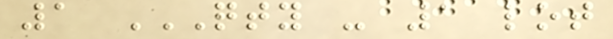1 QTY - 1 LOT
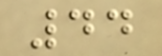44
